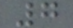7
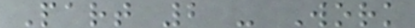Part 2 - Work
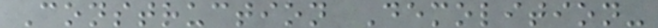Construction Demolition-
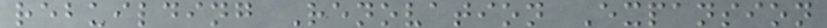rebuilding Renovation Expansion
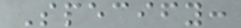Specify:
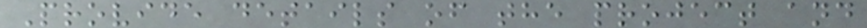Provide details of the project and
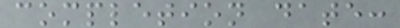completion date:
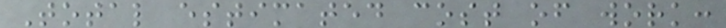Total estimated cost of work:
